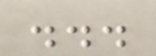...
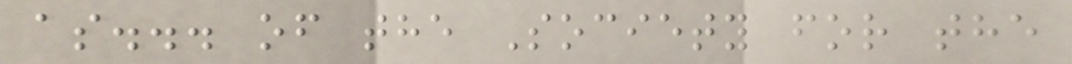as... of the Society for the
